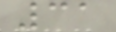31
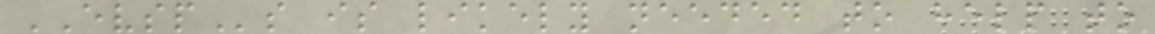EVSPs is likely needed to help to
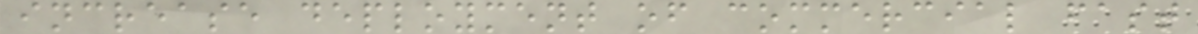increase deployment of commercial fast
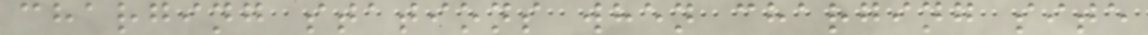charging stations when charging site
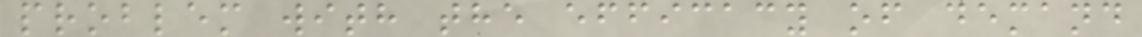problem with the efficacy of demand
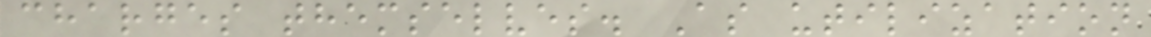charges themselves. As utilization
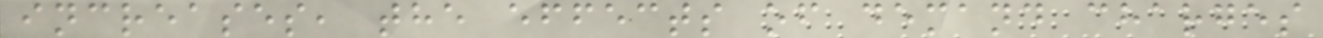increases, the effects of demand charges
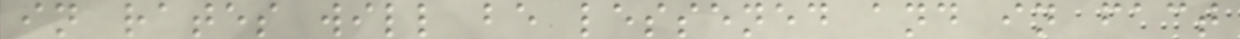in rates will be lessened and in fact
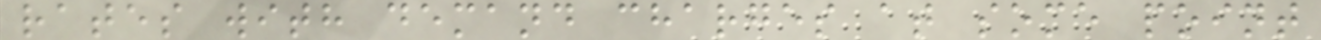rates with demand charges at some point
